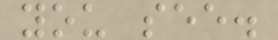you see.
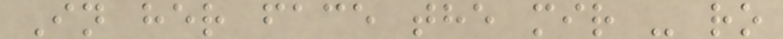In her face the mir - ro
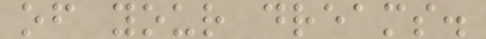of your dreams.
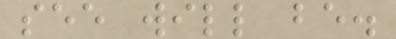see will be.
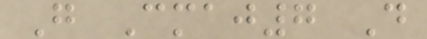G Cmaj7 D
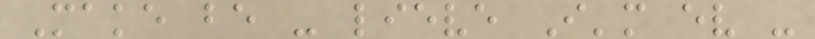Make be - lieve I'm ev -
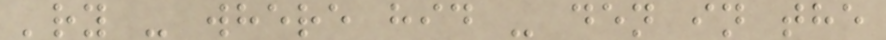'ry - where hid - den in the
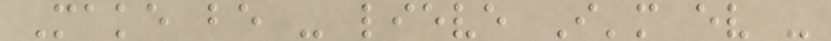Make be - lieve I'm ev -
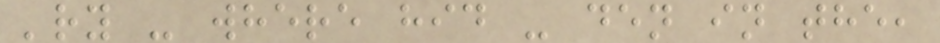'ry - where hid - den in the,
